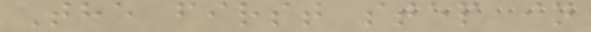The first step in
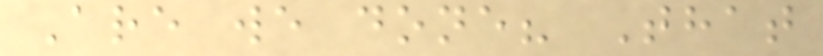Are we done? That
